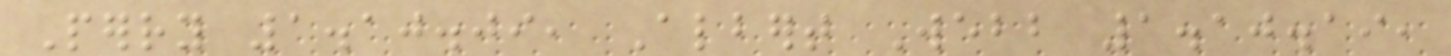Perry 1.10.09, Albert Webb 1.10.19,
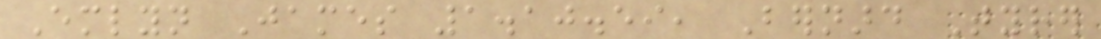Emlyn James 1.10.59, Bernard Tyrer
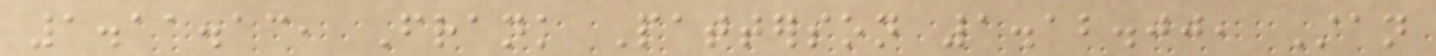1.11.13, Frank Patterson 1.12.00, Stan
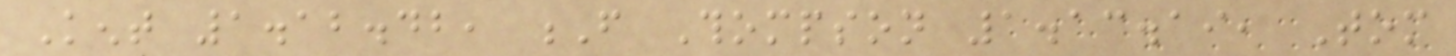Kent 1.12.42, F Thompson 1.13.19, Tom
